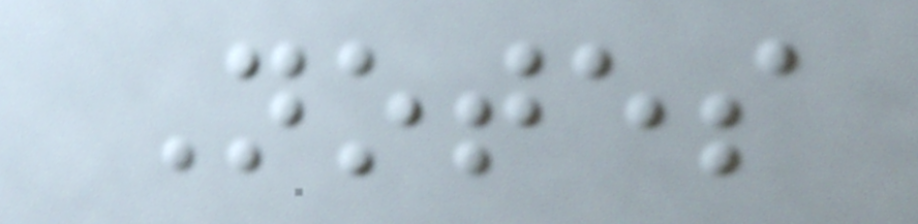Notes
